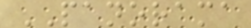PANORAMA
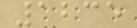1235
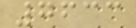7633
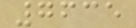7635
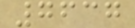7637
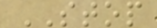STOP
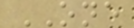ONE
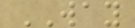WAY
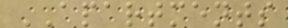APARTMENTS
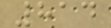814
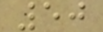50
